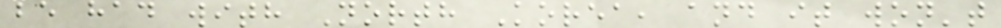be had with North Korea, and it won't
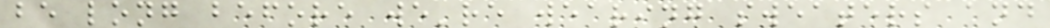be long before we're wearing sweaters and
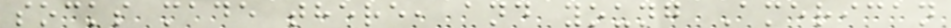socks made there, and young American
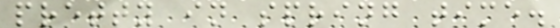pretty in spring time.
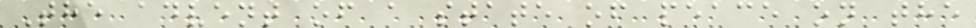The advent of a state of peace on the
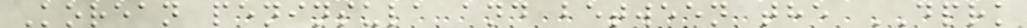Korean peninsula and between the DPRK
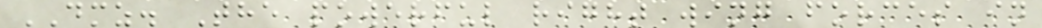DMZ. The powerful right wing forces in
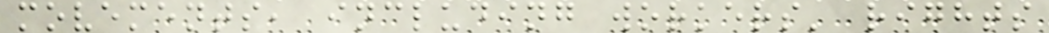movements, including workers' rights
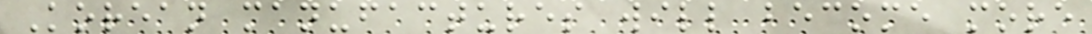Korean manufactures will become more
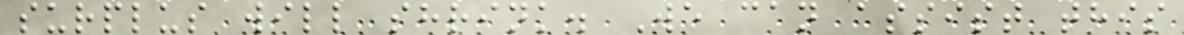surplus will shrink. We can assist this
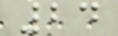24
